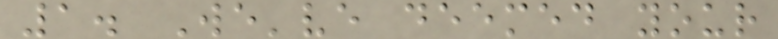1. We've deemed your
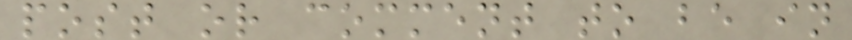post or comment to be in
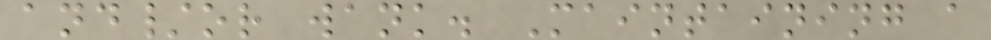and/or wank. Maintaining a
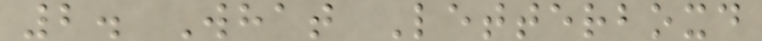2. What Letterboxd
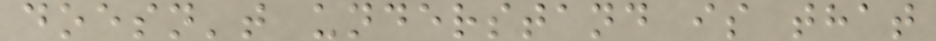doesn't understand is that
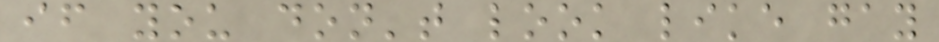if you don't look like gay
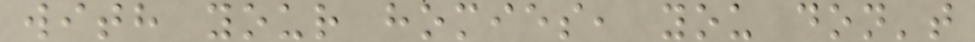with your homies, you don't
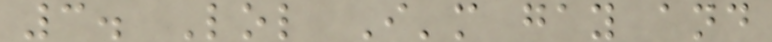3. Lol I'm gay and
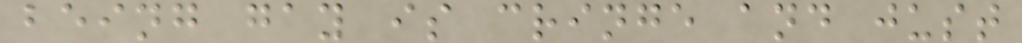being gay is cringe and just
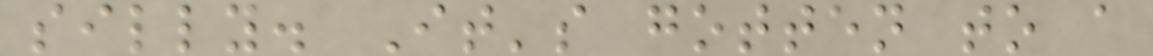silly. It's gotten to a
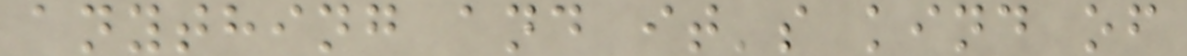anything and it's kind of
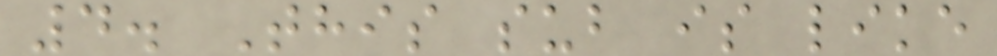4. This sub is like
